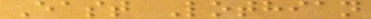East Lothian
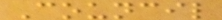Council
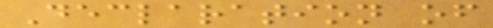Declaration of
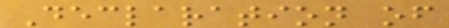Declaration of
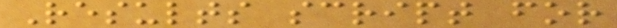Results script for
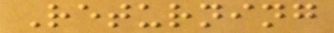Returning
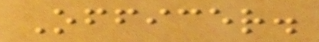Officer.
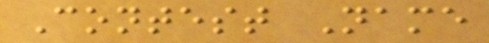Contest Name
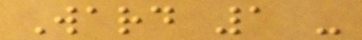Ward 1 -
